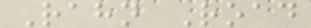Rahn Road
